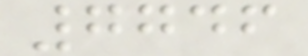7746
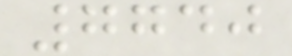7740
